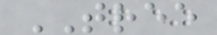TREE
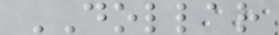DOLLAR
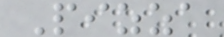Pizza
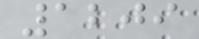1209
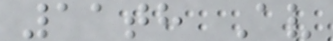11th Av
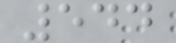544
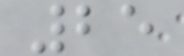25
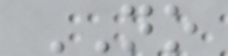NO
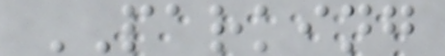PARKING
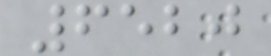6520
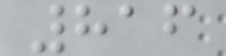816
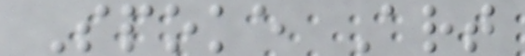Spoke Art
